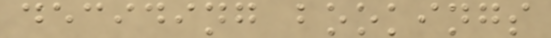deciding bookings
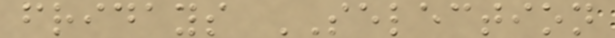fridays SELECTION
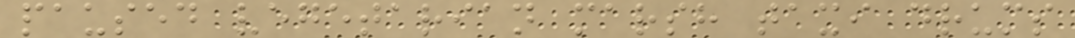paused vegetarian marsh taxi drums
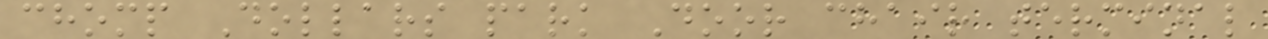chomp Dollars park Door chair terminal
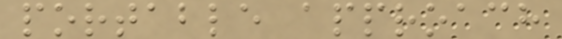portable approach
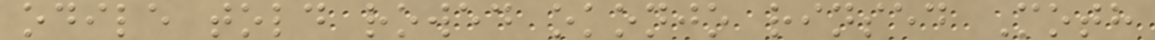odile told rowed okonjo rinsed Moth
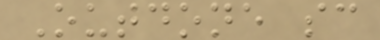Outdone sc
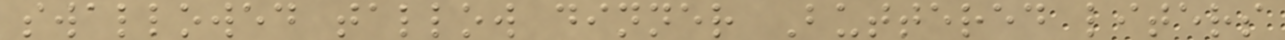swallowed tallow dinner Buttered liters
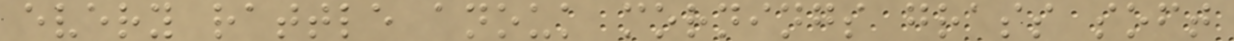every rattle anouk mornings grass soft
